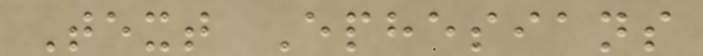Text Ephesians
